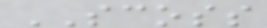SCOSS
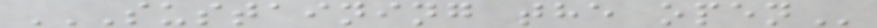SUSTAINING THE OPEN
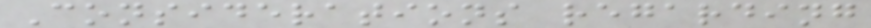Considerations regarding
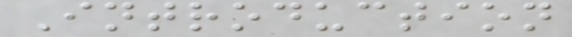Introduction
